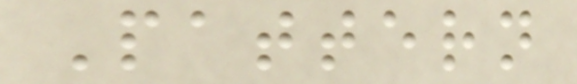Pattern
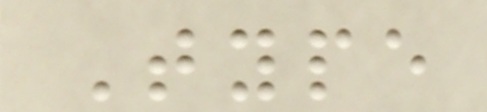Type
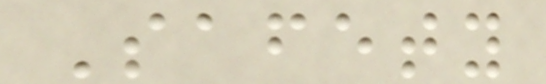Safety
